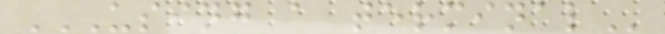USING A TERMINAL
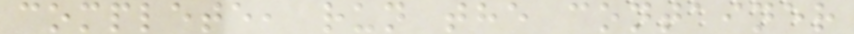complete, run the container
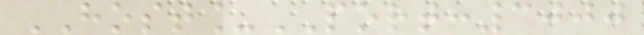HOST_PORT:3000
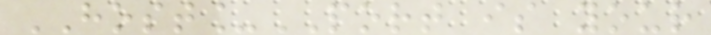HOST_PORT is your
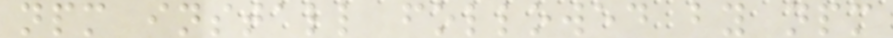npm install followed by npm
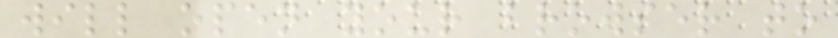will open your browser to
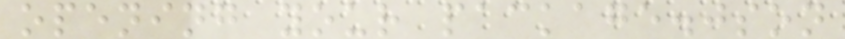opening your package.json
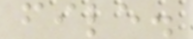file.
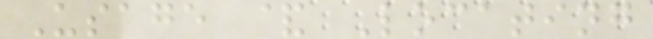Usage & Locating
